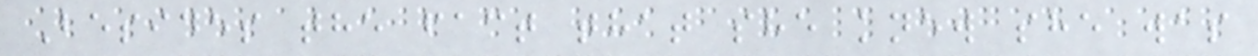Besides the fact that she knew she was
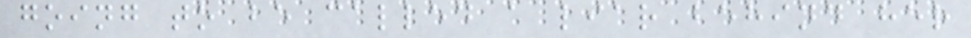going to be called a liar behind her
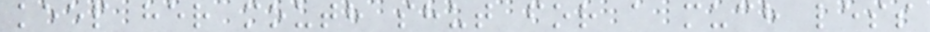keep her mouth shut for a much less
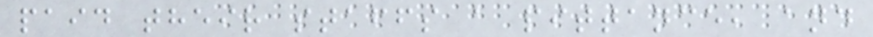paid their staffs a pittance, and
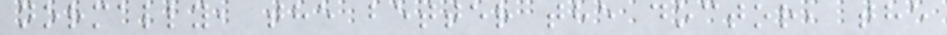normally, the better the doctor, the
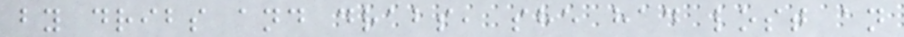by dribs and drabs, she had lost an
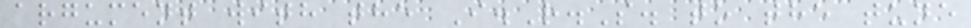argument with the I.R.S. to the tune
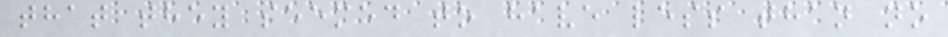that they seemed to have less than no
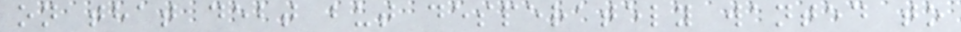on that debt but desperately wanted to
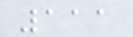111
